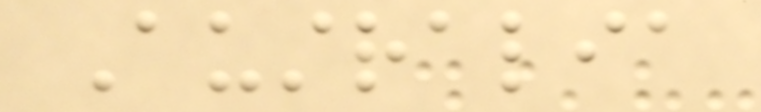Australia
